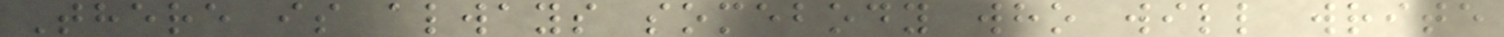There is always somebody who will write
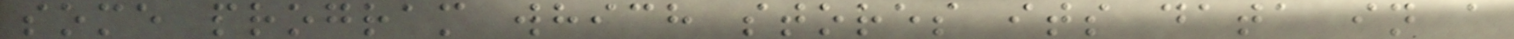some program which stores its data in a
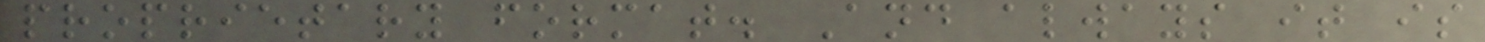proprietary format. And always it is
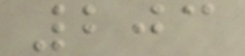203
